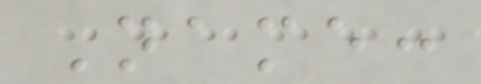Name:
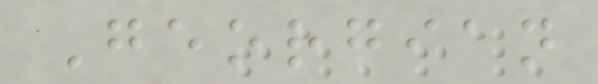Georgian
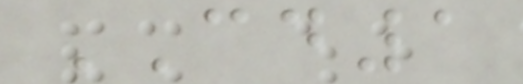CD1
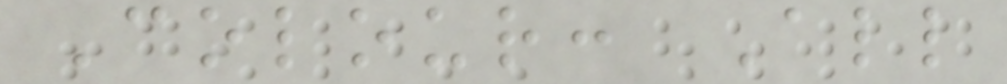Colour: All
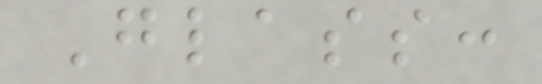Glass:
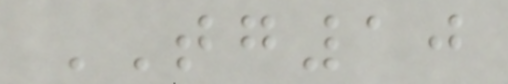TG10
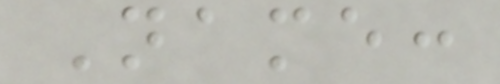Name:
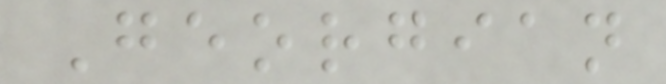Georgian
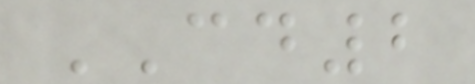CD2
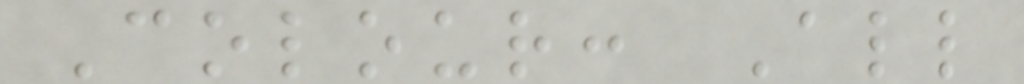Colour: All
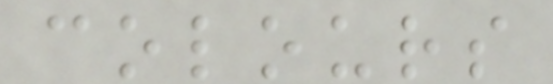colours
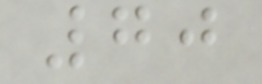70
